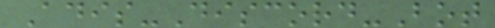Adis-Discord-Bot
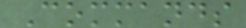Commands
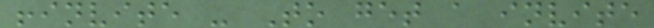!invite - To get a invite
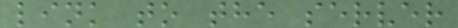link to the server
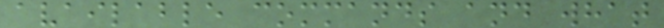available commands and what
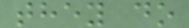they do
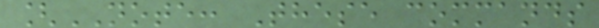[NOTE: These commands
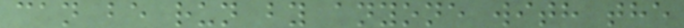can be run by anyone with the
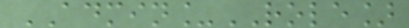ADMIN_ROLE]
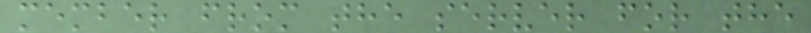member from the server for the
